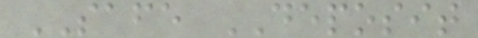SAFE DEPOSIT
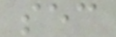sec
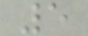5
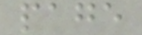page
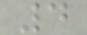4
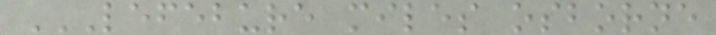LEFEBURE MILES OSBORNE
